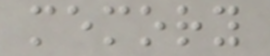memory
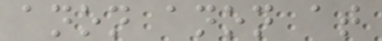anon anon at
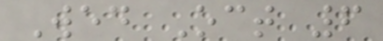Wed Oct 6
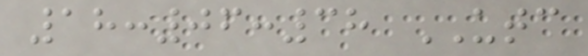18:06:38 UTC
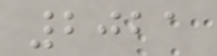2021
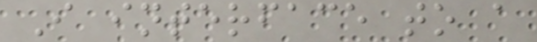I interface to a
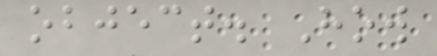object. How
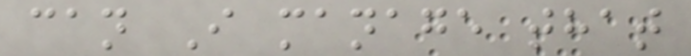can I manage that
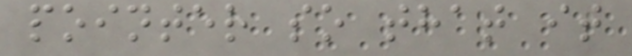pointer so that it
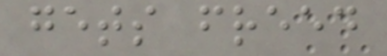gets freed
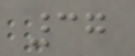37
